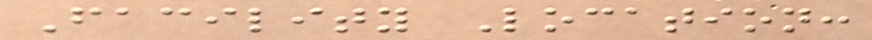Facility Location:
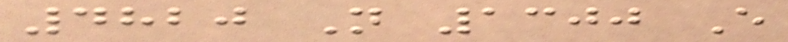4820 N 1300 E
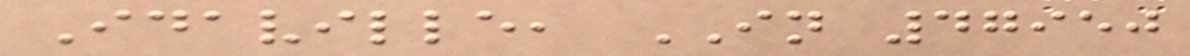Idaville, IN 47950
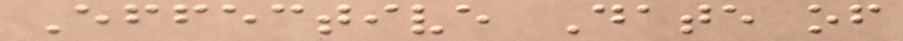Effective Date of
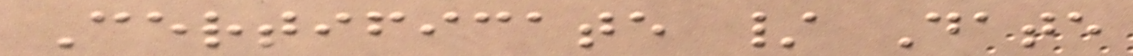Certificate / Date
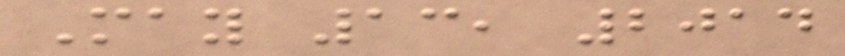May 13, 2014
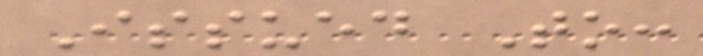Issued To:
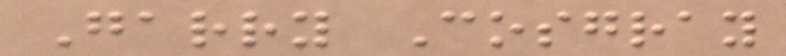Garry Cosgray
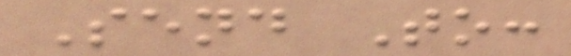Send To:
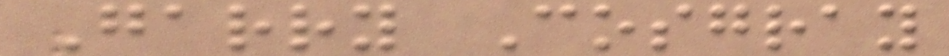Garry Cosgray
